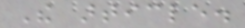The article.
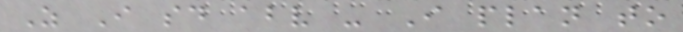As I said above - I plan to
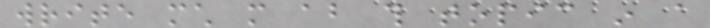write much more about this topic in a
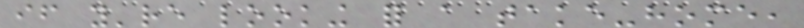if you're looking for a take-home,
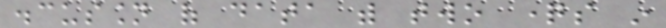discussion of data with two questions in
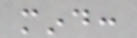mind:
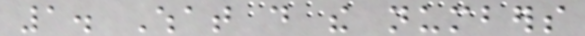1. What do the numbers
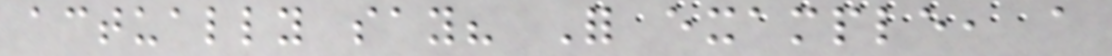actually say? For example, a
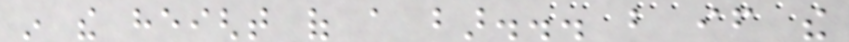in the height of a bar... but if the
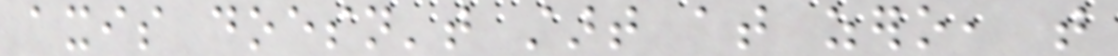axis doesn't start at zero, that
